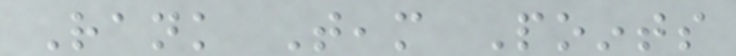Rank Team Points
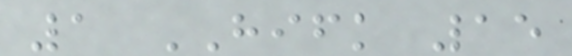1 HIFK 15
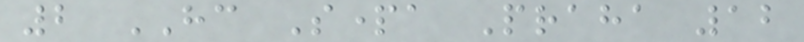2 HC Sparta Praha 12
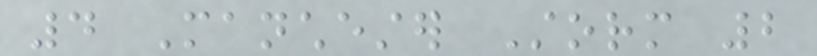4 Manchester Storm 2
